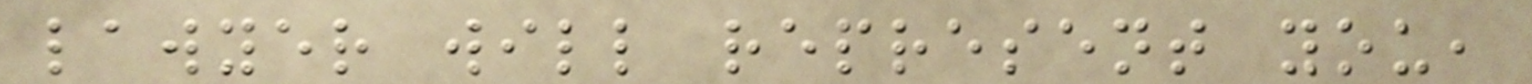lawyer will represent you,
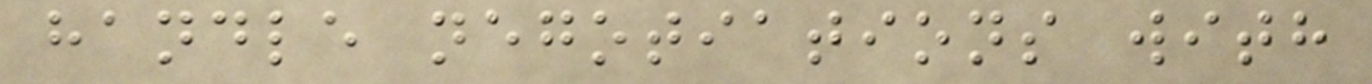handle negotiations with
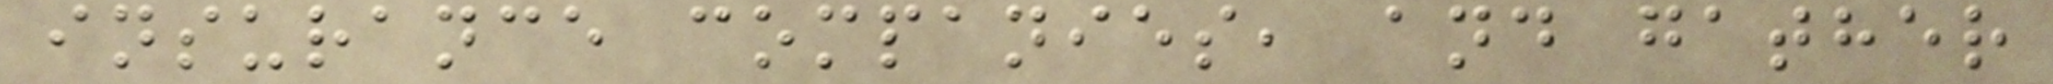insurance companies, and gather
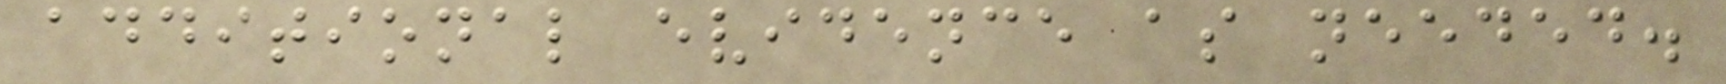additional evidence as needed.
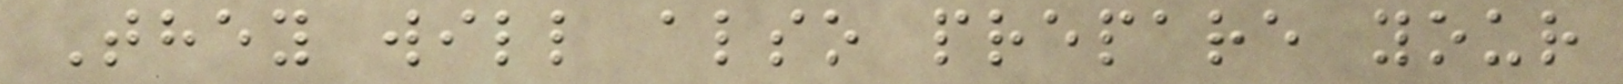They will also prepare your
